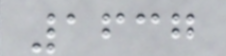1637
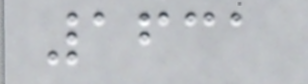1631
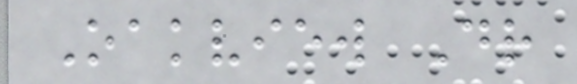Oakview Dr
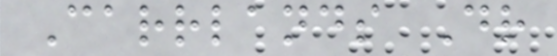Carrlands Dr
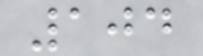104
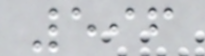596
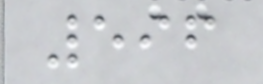596
